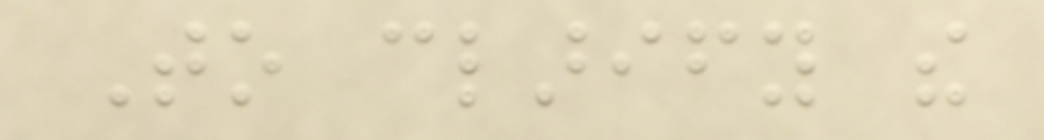To clarify the
